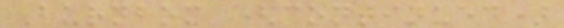Burnbox (continued)
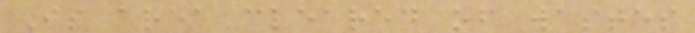Is area cleared of wastes
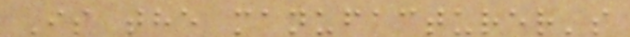Is the manufacturer's
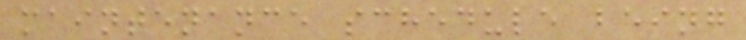maintenance schedule being
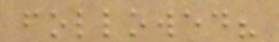followed?
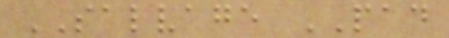SALVAGE PAD
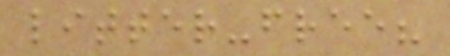litter-free?
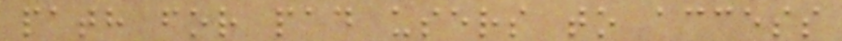path for pad users to access
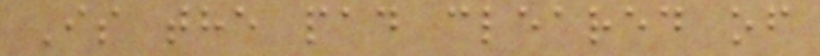Is the pad cleared of
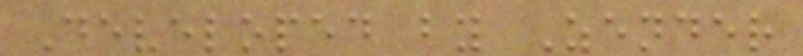Developed by Zender
